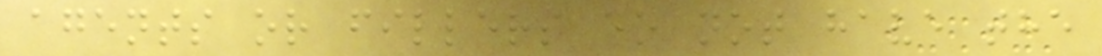agents or fillers do not have the
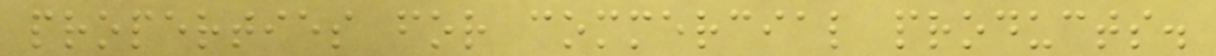properties for commercial products.
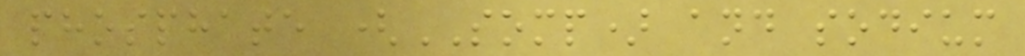phosphate (SOMP) and sodium
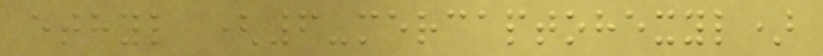ethyl (6-mercaptohexyl)
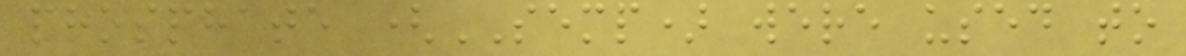phosphate (SEMP) were used to
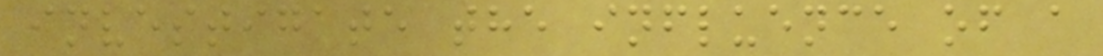investigate the influence of a
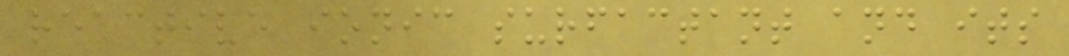reactive ionic surfactant and its
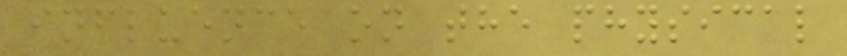influence on the physical
